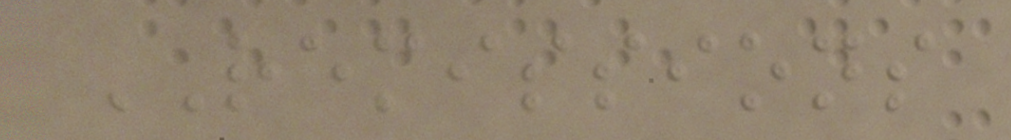REMISSIONS
